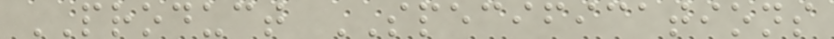PRODUCT SPECIFICATIONS
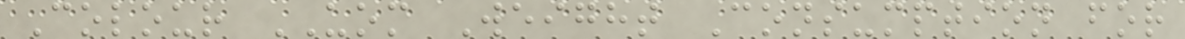Colour UOM Weight Consumption for
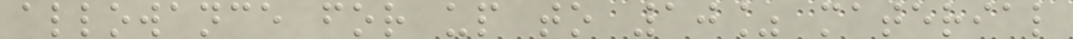allowance for up to 10% material
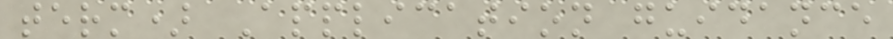term) Application guidance
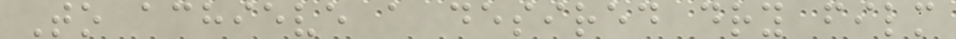To achieve a desired dry film
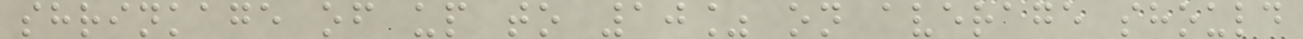shrinkage of up to 10% on average should
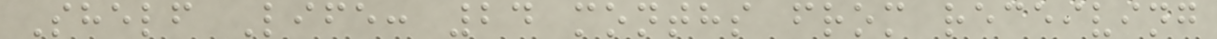Shelf Life: 24 months from receiving
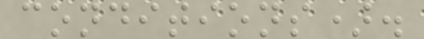conditions).
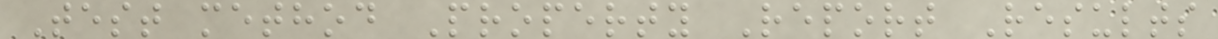Test method Property Report Results
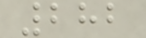282
